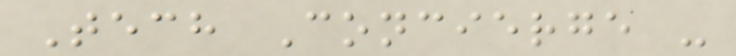Tech Concierge -
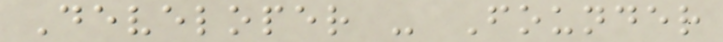Developer - Founder
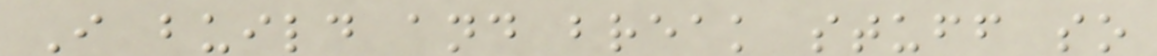I build and break stuff so
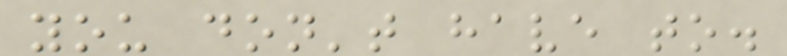you don't have to.
